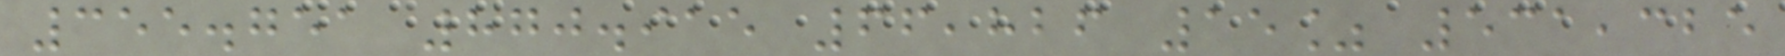355.751 870.915 66,826 15% 531,325
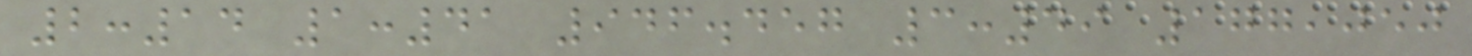2:14 1:41 946.457 3:49 177,050
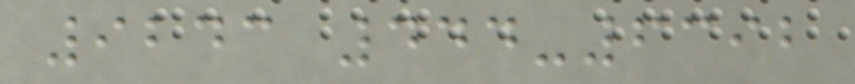9243 444-6392
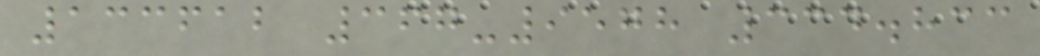133612 367-9578 334.833
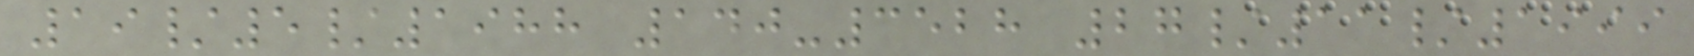19/5/1988 140-3528 27/11/1999
